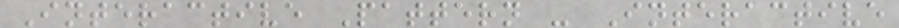Interactive Pattern - Interactive
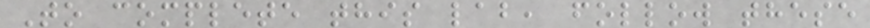To complete this lab, follow these
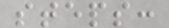steps:
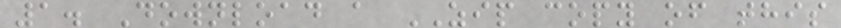1. Download a ZIP copy of this
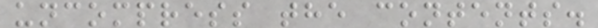uncompress the contents.
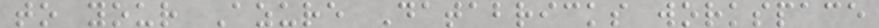to your Azure Databricks workspace
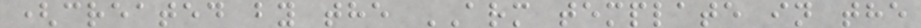(created by the ARM template in the
